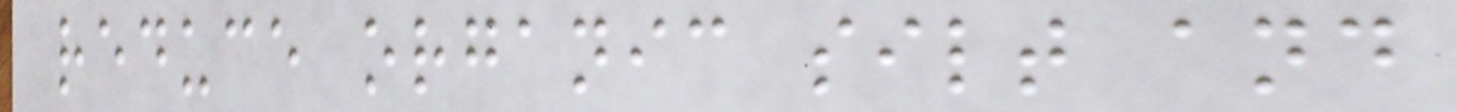reduce organic silt and
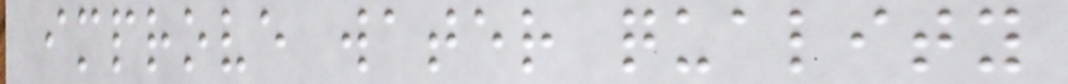improve water quality
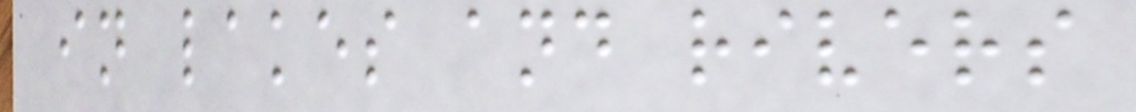in lakes and rivers
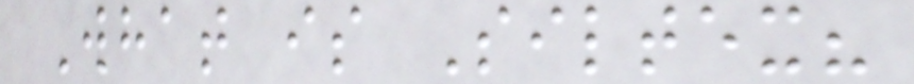What is Siltex?
